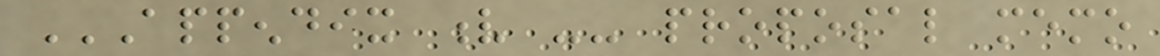APPENDIX V -- PROPOSAL MEMO
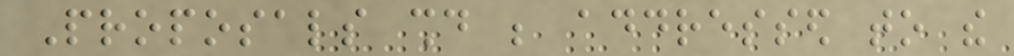Proposals should be addressed to the
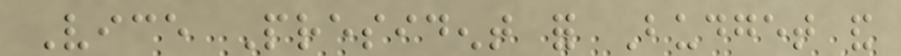Vice President for Budget and
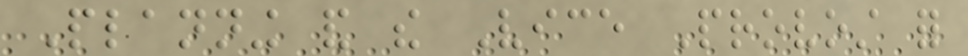Planning and the Vice Provost for
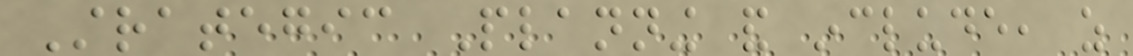Strategic Planning and include, as
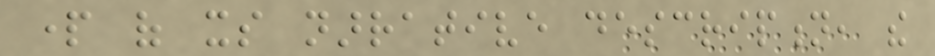part of its narrative description, the
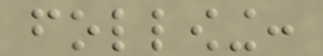following:
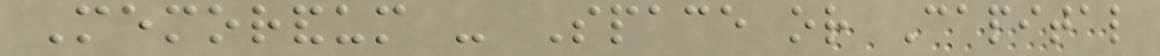Memorandum - Space or Capital
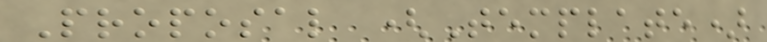Proposal (Template)
